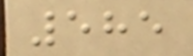585
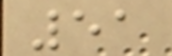51
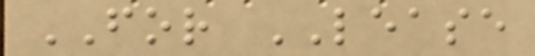FOR LEASE
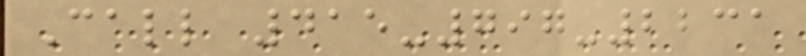Call 415-797-2231
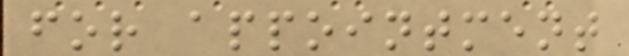for appointment
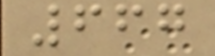667
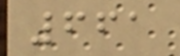661
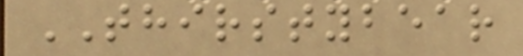THIRSTYBEAR
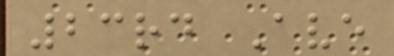23rd Ave
